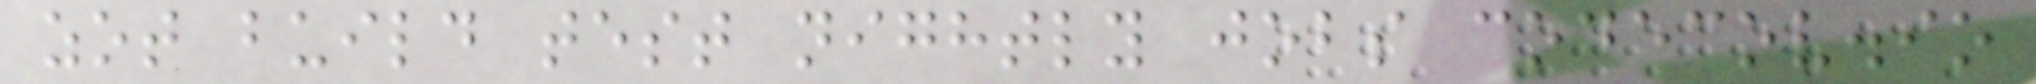zot build test nightly jobs codecov.io
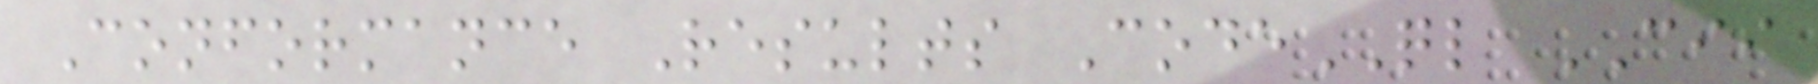Conformance Results CodeQL CII
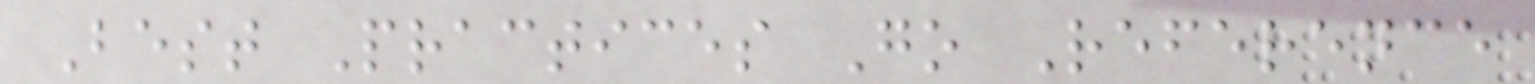Best Practices Go Reference
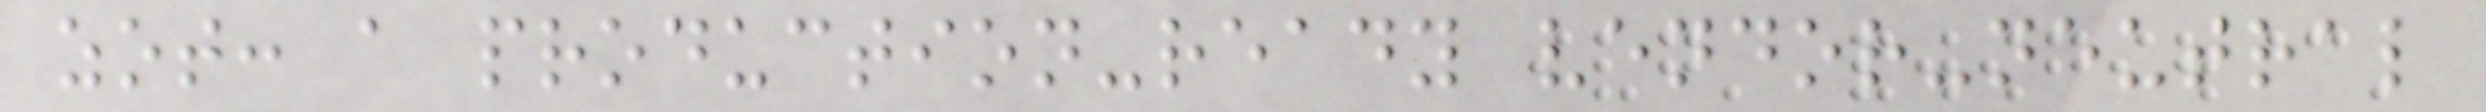zot: a production-ready vendor-neutral
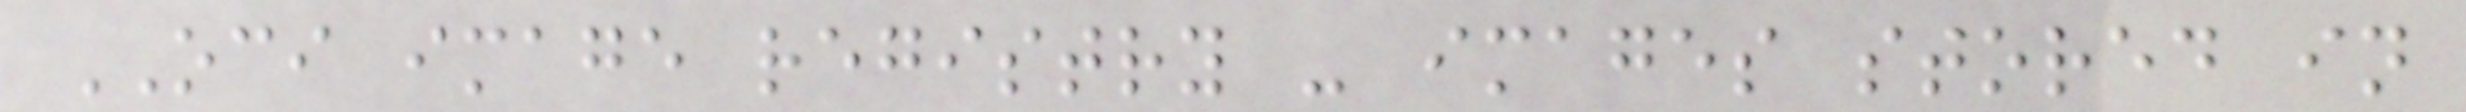OCI image registry - images stored in
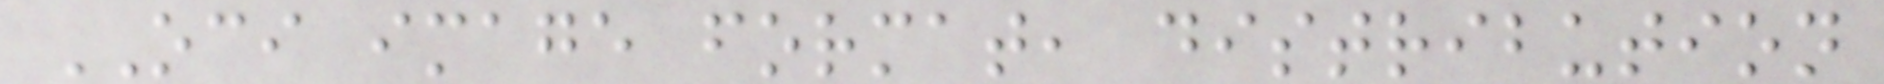OCI image format, distribution
